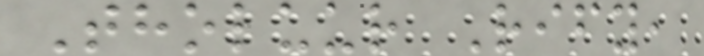Tholuur Rify,
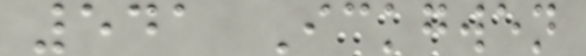541 Ickgwen
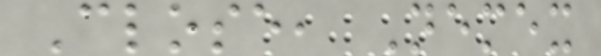Close, Nemex
